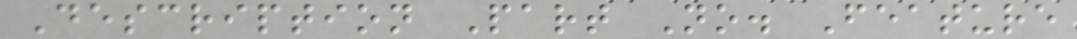Description Part No. Feature
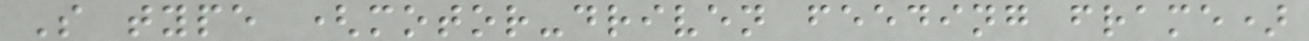S type (motor-driven feeding frame)
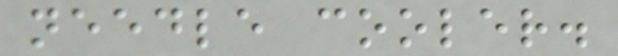needle cooler.
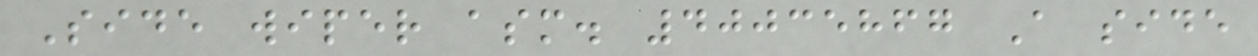Side wiper asm. 40035867 A side
